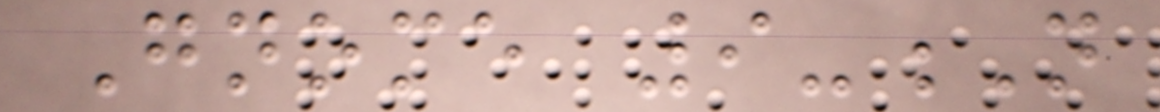Gnome 9-N
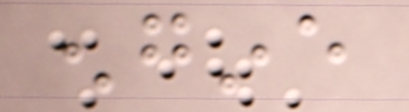engine
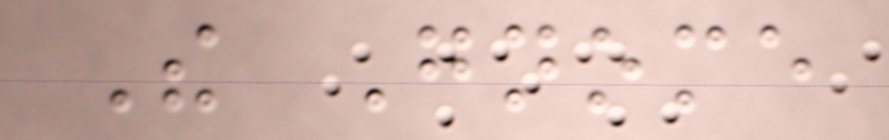The Gnome
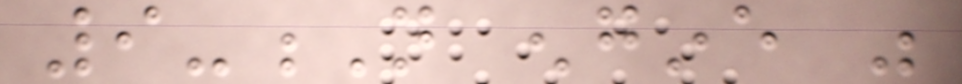9-N engine was
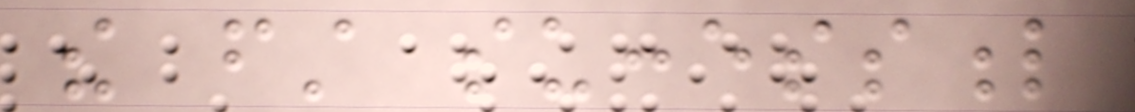the first successful
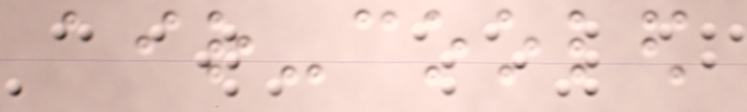air-cooled
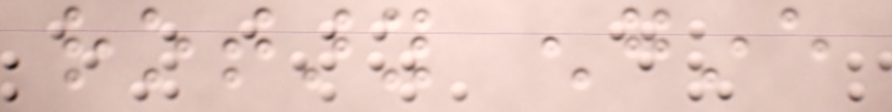rotary engine
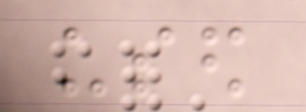used
